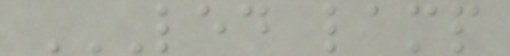LED LAMP
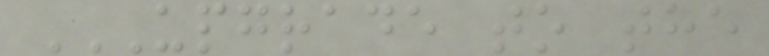UPGRADE TO THE
